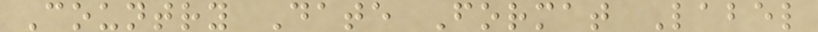Country Date Format Label
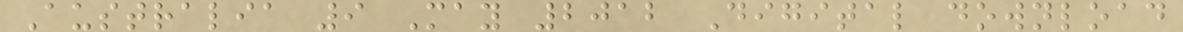Australia 9 May 2012 Digital download
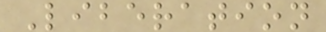Liberation
